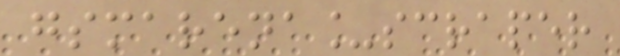gsmarena_scraper
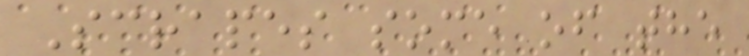Scrapes some of the
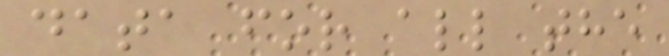data for all the
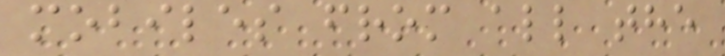mobiles from all the
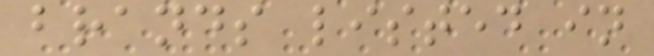brands listed in
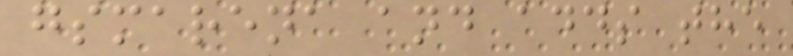gsmarena and adds the
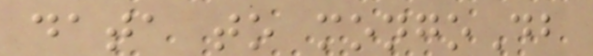data to mongoDb
